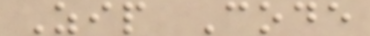Zip Code
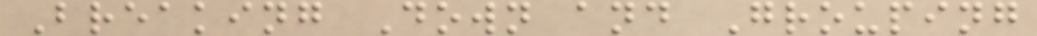Breaking Down and Grouping
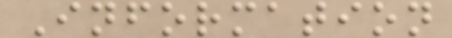Information
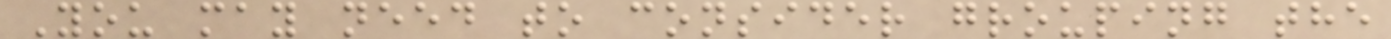You may need to consider grouping the
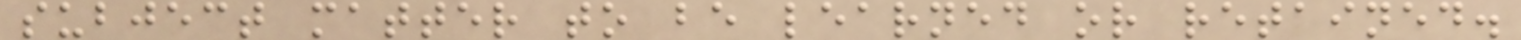subject matter to be learned or retained.
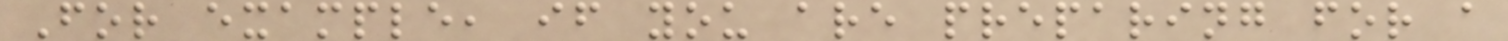For example, if you are preparing for a
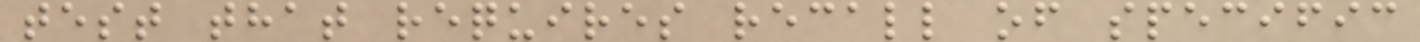test that requires recall of specific
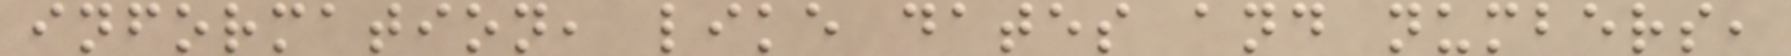information, like dates and numbers,
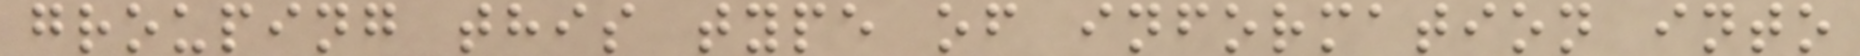grouping this type of information into
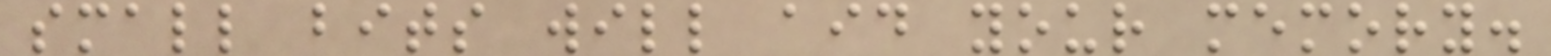small bits will aid your memory.
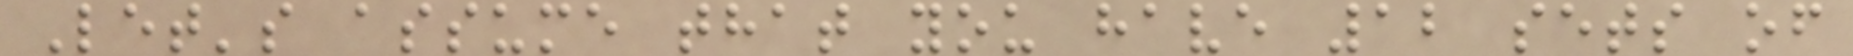Let's assume that you have 12 sets of
